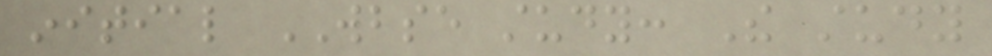initial WBSE study: The study
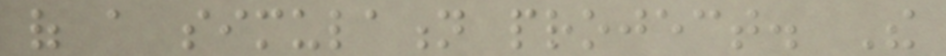of a simulation project. The
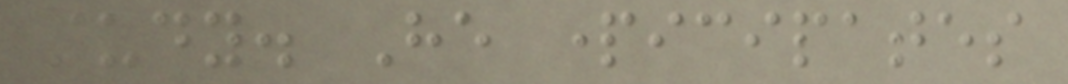study. He participates
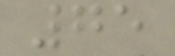75
